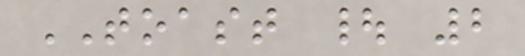TOAST | 2
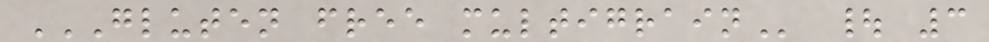GLUTEN FREE MULTIGRAIN | 3
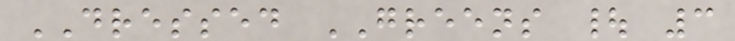DRESSED GREENS | 3
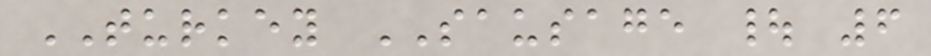TURKEY SAUSAGE | 6
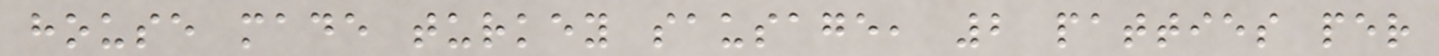house made turkey sausage, 2 patties per
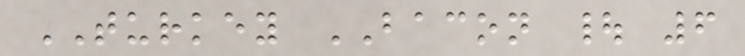TURKEY BACON | 6
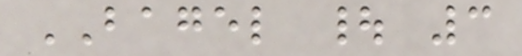BAGEL | 3
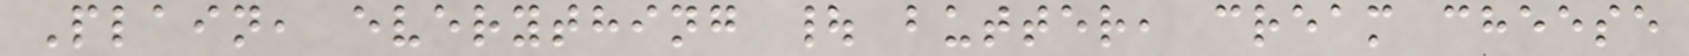Plain, everything | butter, cream cheese
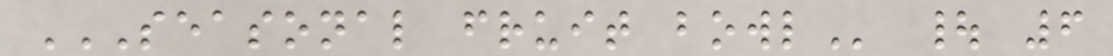SEASONAL FRUIT BOWL | 6
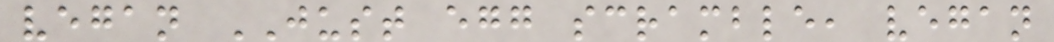vegan JUST egg scramble, vegan
